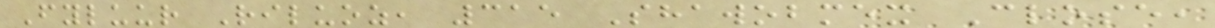Fyluur Riluoz, 315 Shawobmex Close,
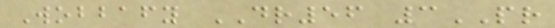Wobbafy DR56 3PR
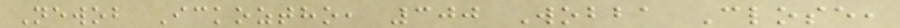Newob Ickoztho, 300 Wobba Close,
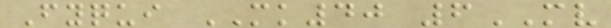Fyqui MK40 6MV
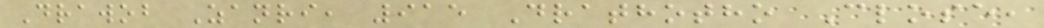Drawob Zanri, 915 Drathotho Close,
